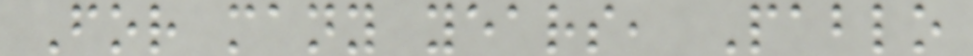For many years, Pablo
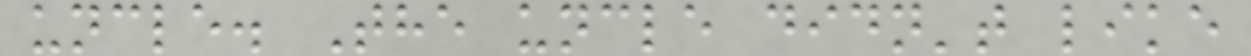uncle. The uncle didn't like
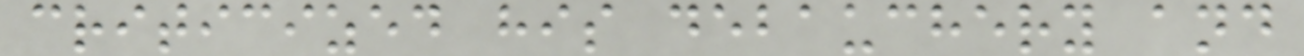criticized his debauchery and
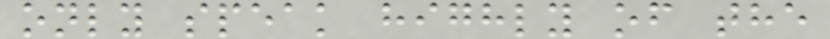only speak highly of the
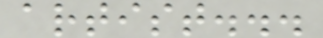artist...
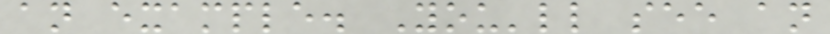an example. You'll see an
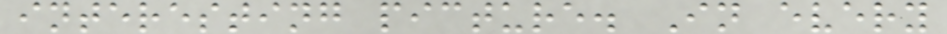interesting picture. In every
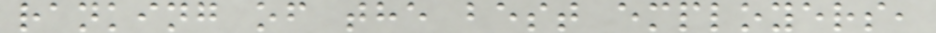ranking of the best employers,
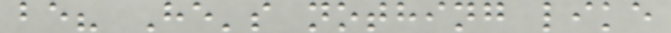be? He's nothing like
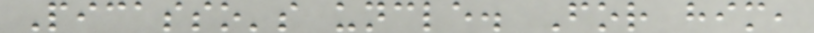Picasso's uncle. For him,
